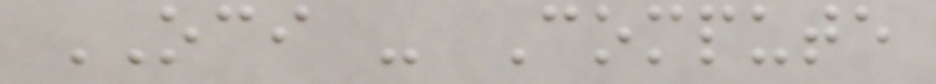OCI - Compute
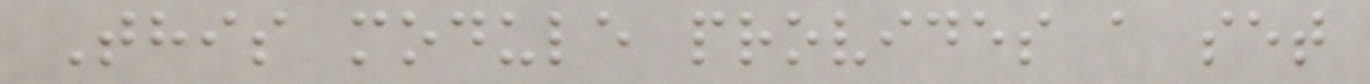This module provides a set
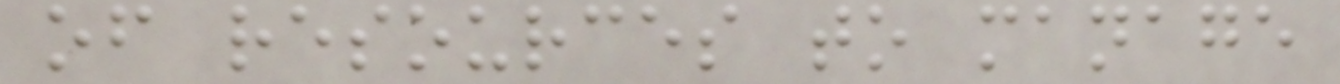of resources to manage
